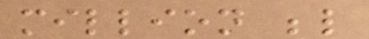million below
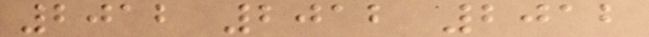2012 2012 2012
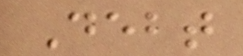Debt
